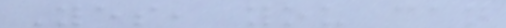Yes, you can
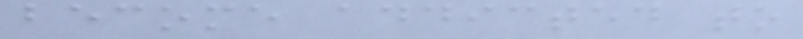become addicted to
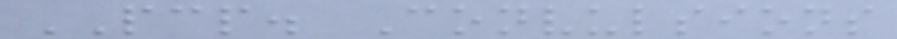PCP. Convulsions
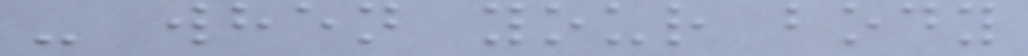- when your body
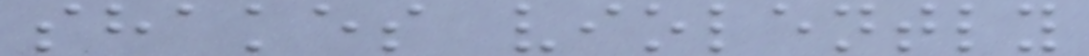shakes violently
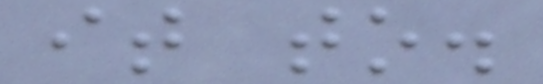it to.
